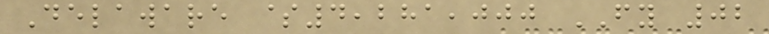Delaware $4,281,000 FY 02
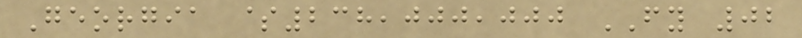Georgia $238,000,000 FY 02
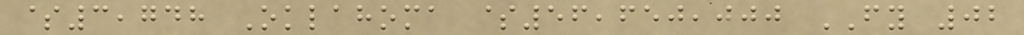$3,748 Oklahoma $56,650,000 FY 02
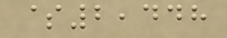$2,448
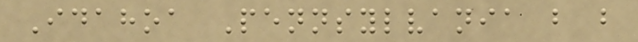Idahoa Pennsylvania b b
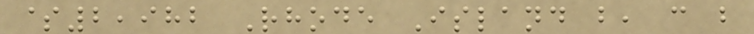$2,982 Rhode Island b, c b
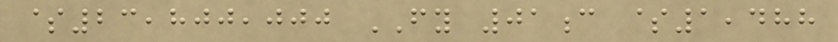$23,800,000 FY 01c $1,488
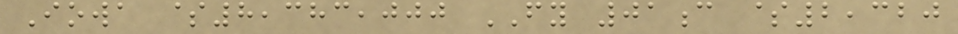Iowa $8,383,000 FY 01c $2,320
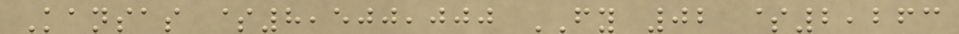Kansas $8,500,000 FY 02 $2,263
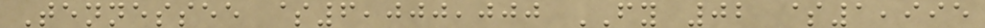Tennessee $6,000,000 FY 02 $1,995
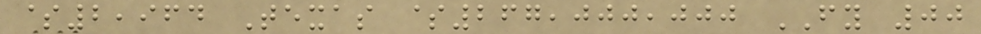$2,964 Texas $267,000,000 FY 00
